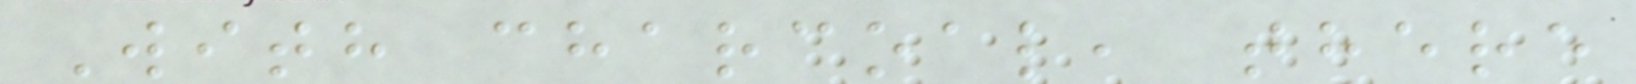With charcoal, there
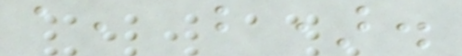a, b).
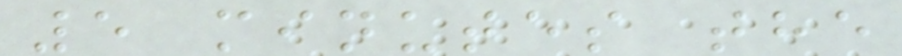5 minutes the
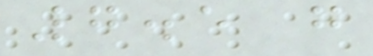7.5 g
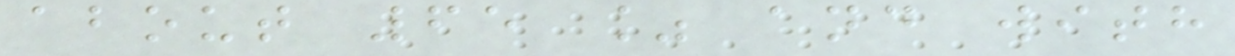about 65 % and with
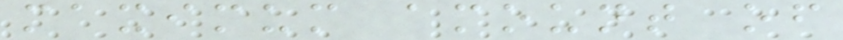maximum amount of
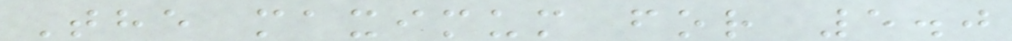The maximum for 5.0
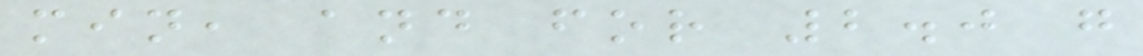min, and for 2.0 g
